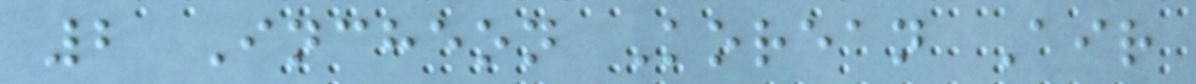2 Incheon Korean Air
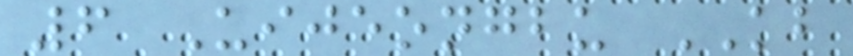6 Uijeongbu KB
